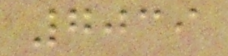7039
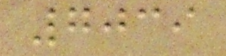7039
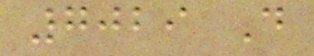7029 D
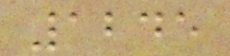1245
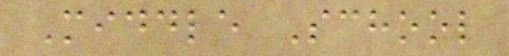Middle School
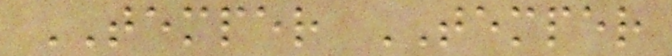TEMPER TEMPER
